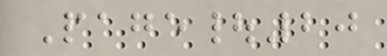Page|20
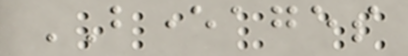BEVERAGES
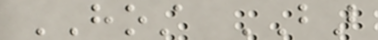HOST BAR
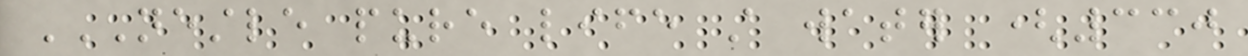NESTLE PURE LIFE STILL WATER (330
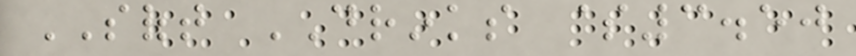SOFT DRINKS $3.50
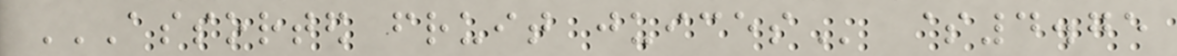ASSORTED FRUIT JUICES $4.75
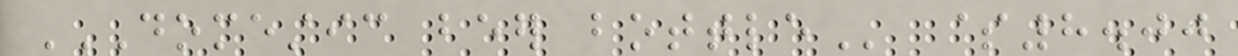DOMESTIC BEER BOTTLE $8.00
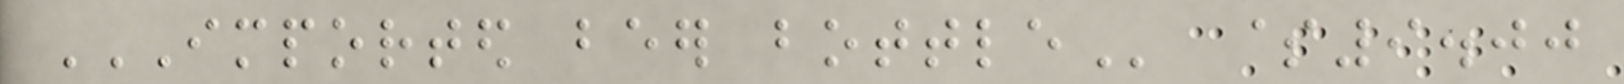IMPORTED BEER BOTTLE $9.00
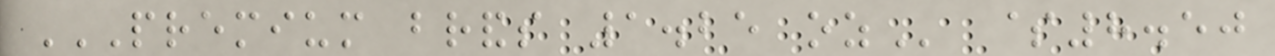PREMIUM BRANDS 1.25 OZ $8.50
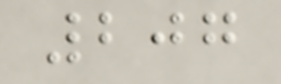207
